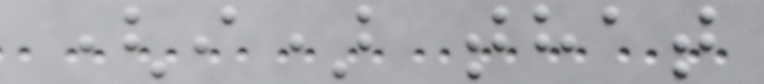(i) that
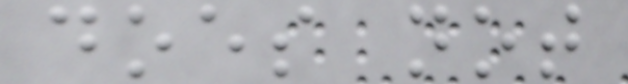does not
